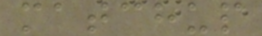matchup
